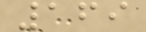169
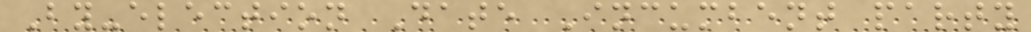By-election Date Incumbent party
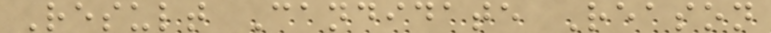Result Candidate Reason
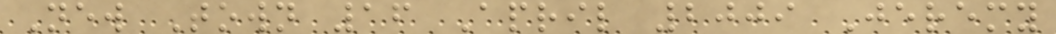New Town 16 April 2009 Jeremy
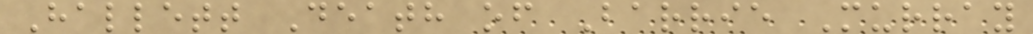Hallett Death of Barrie Murray
